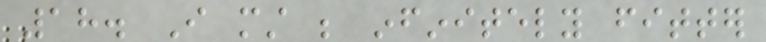18. I must be infinitely fitter
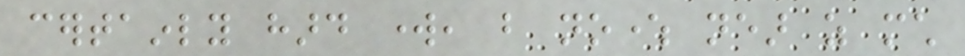certainly hard work, but nowhere near as much
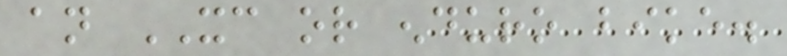an XC or enduro bike.
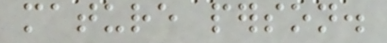mature person.
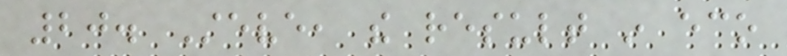20. Steve, the result in eco
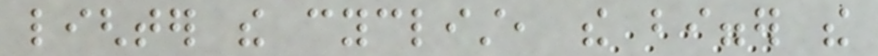lighter the cyclist, the bigger the
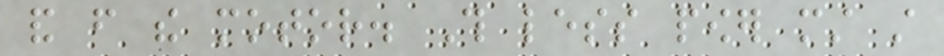and from the motor. This less power must still
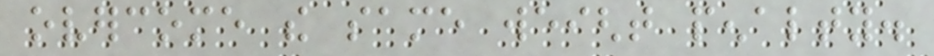overcome the same weight penalty.
